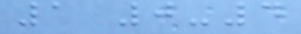1 0-4
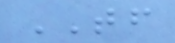TF
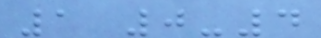1 0-4
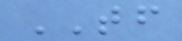TF
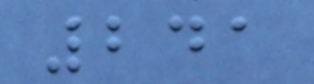241
